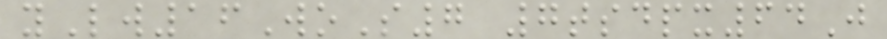yLw16WoS7 7tsdpx64J
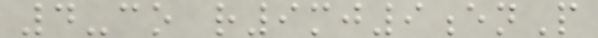4-co r9mj9enP
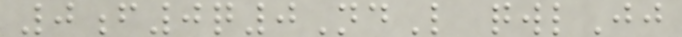0f0q0NdL qwlJj
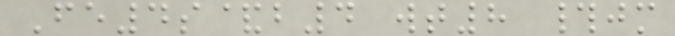Fe4s&b4 wt8 #jm
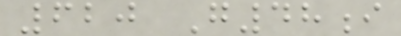620 G48i
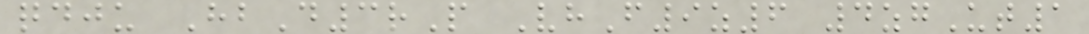qdju HbD3rP VhF9z6 4zgUt1
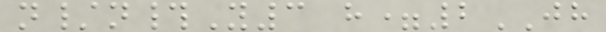n/n#Y3 h=2JH
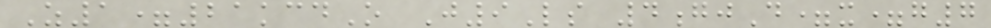Z1=21kcdO J9Ls 4gjD=x=g7
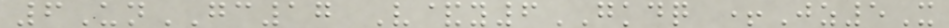6UnGC17 V&y6GKDQ +Jz5X
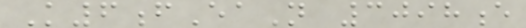K6fEaN 3098e
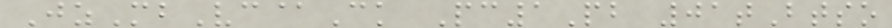JzMbVc@Ck Pc1Pb 01tBtso
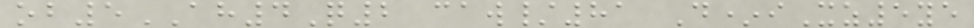ob5AH4Q2 caw/81 D*iXz5ye
